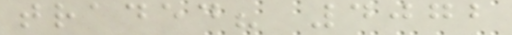traded? 4072
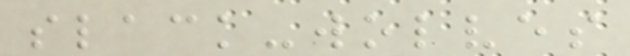slack-wolves
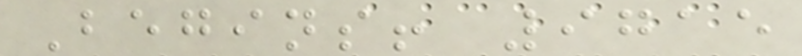Begins! 9715
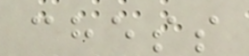chess
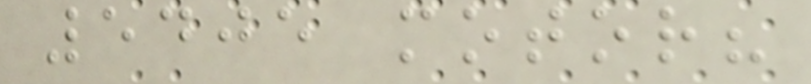5405 motor?
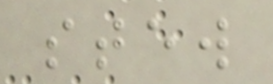stew
